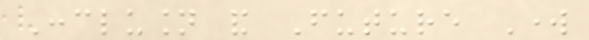Conclusion and Future Work
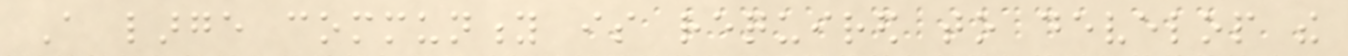A large community is required to develop the
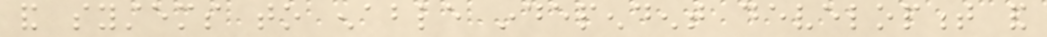and systems to enable independent development and
